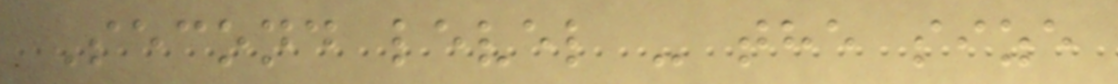Second level - the size
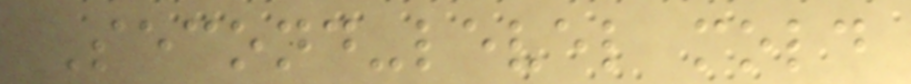Second-level mold
